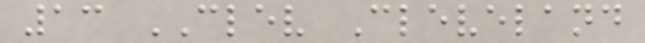13 CLEV Cleveland
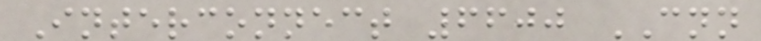Interconnect 6600 CNN
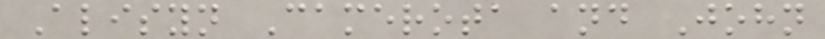Alisyn Camerota and John
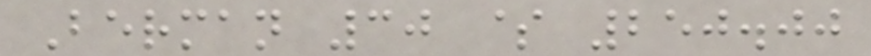Berman 30 $ 250.00
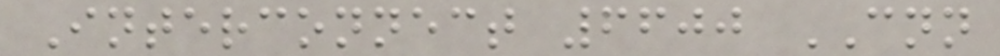Interconnect 6600 CNN
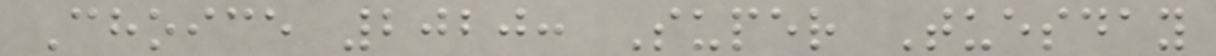Choice 2020: Super Tuesday
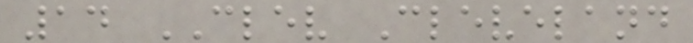14 CLEV Cleveland
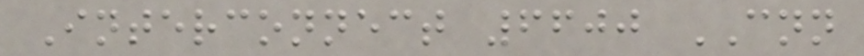Interconnect 6600 CNN
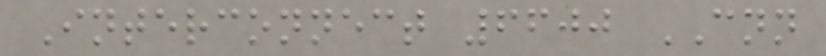Interconnect 6600 CNN
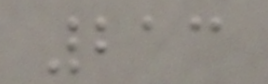213
